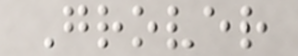Grover
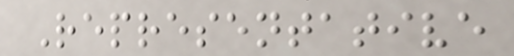Representative
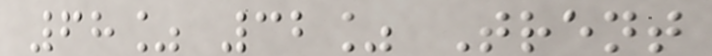68% 32% Trent
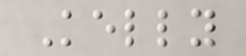Kelly
